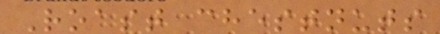Roast chestnuts
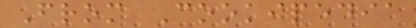From Cookipedia
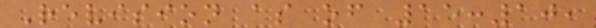Revision as of 15:10,
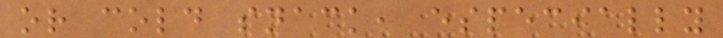or cold snack, especially
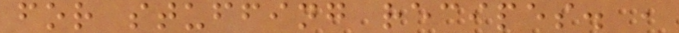for stuffing recipes. ,
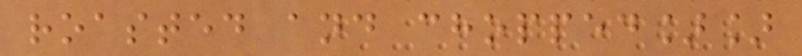roasted and chopped]]
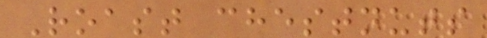Roast chestnuts
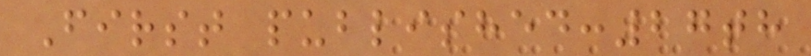First published:27th
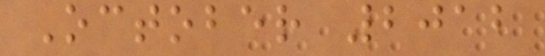October 2012
